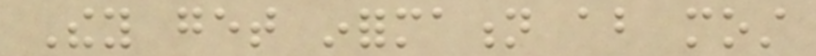They get information about most
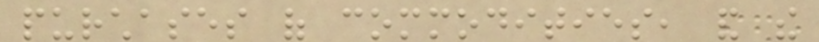purchases of commodities, and the
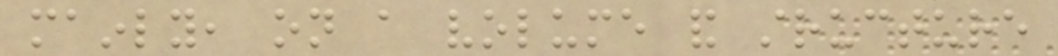mainly, on a volume and structure
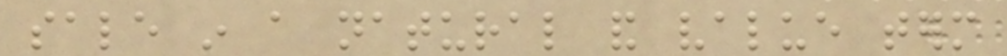sale in a natural and value term
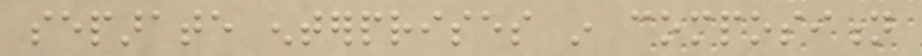separate enterprises in composition
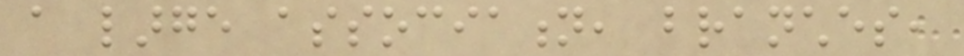a large association, branches,
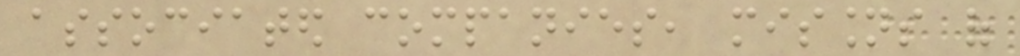associated companies, missions of
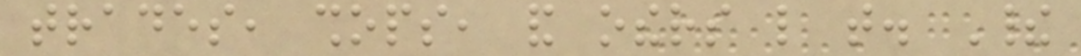trades, shops, and others like that. Their
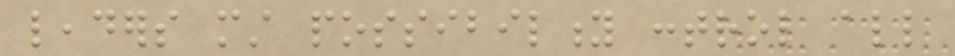leaders must possibility control all
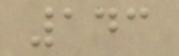143
